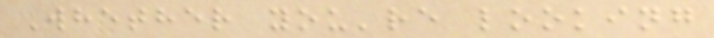Whether you're looking
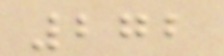272
